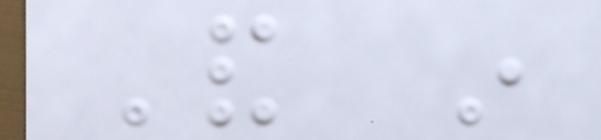And in
